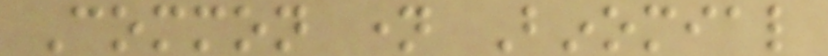Common name Binomial
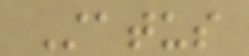Status
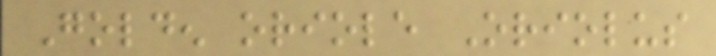Golden oriole Oriolus
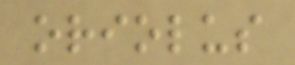oriolus
